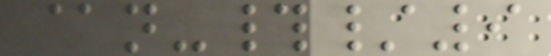@n-#/9
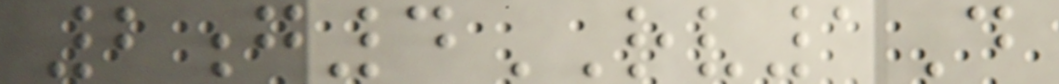2g4RV1D
